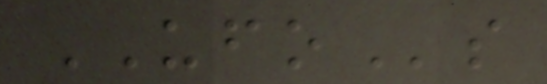UFOs
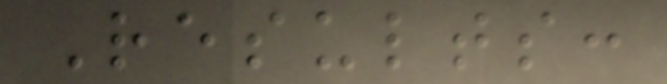Results:
